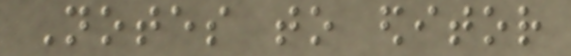Notes to editor
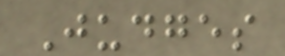Judges
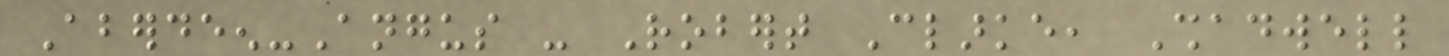Aberdeen-Angus - Robert Clarke, Shadwell
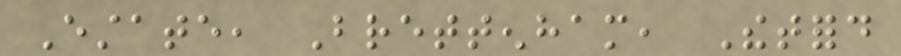Estate, Brettenham, Thetford
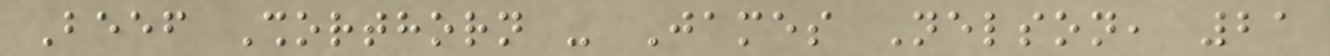Beef Shorthorn - James Nelson, 21
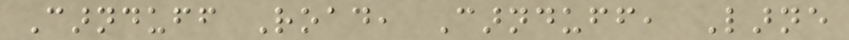Carnduff Road, Carnduff, Larne
